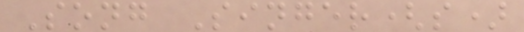Song Singer(s)
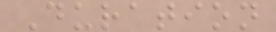Duration
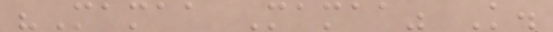"Mamaa Mamaa" K.
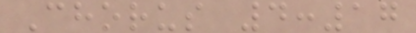Chorus 4:17
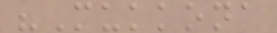"Mukkona
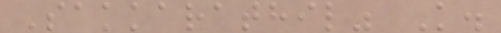Sakkarathil" K.
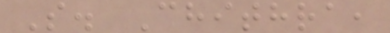S. Chithra,
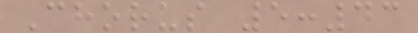Chorus 5:43
